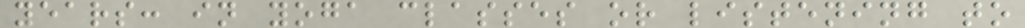years: in yoga classes or listening to
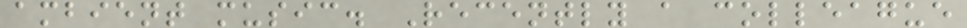ambient music. Recently a colleague
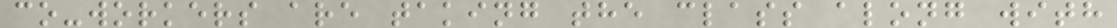co-workers are taking the class along with
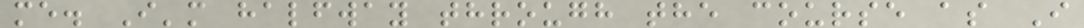me. I'm halfway through the course as I
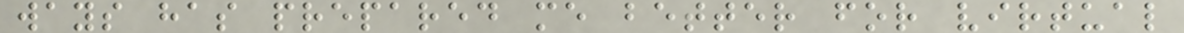ways has prepared me better for virtual
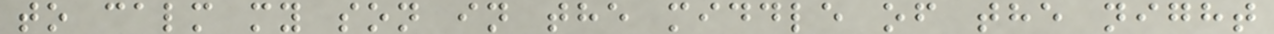to calm my son in the middle of the night
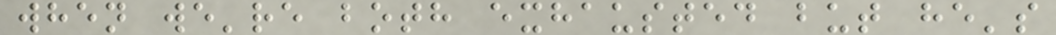when we're both exhausted but he's
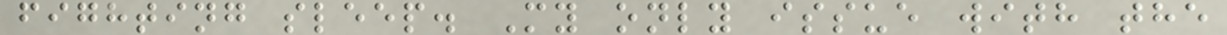fighting sleep. My only issue with the
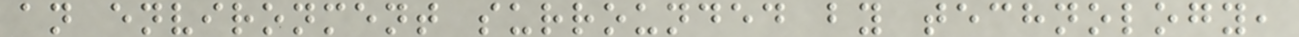an environment surrounded by technology,
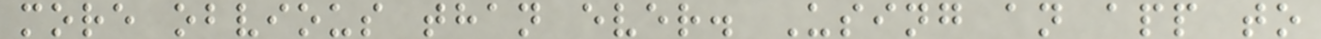more obvious than ever. Using an app to
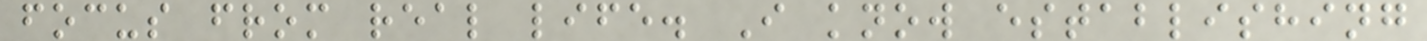focus from real life. I know establishing
